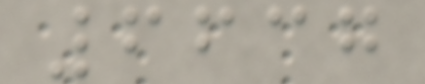6637
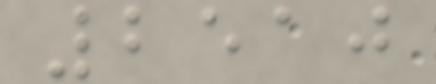2510
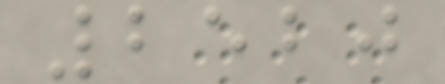2520
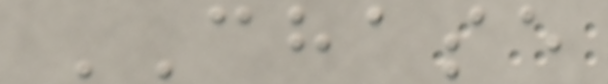CHASE
